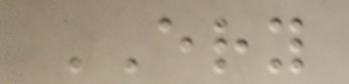ERY
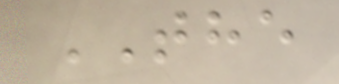THE
